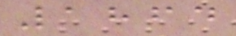1864
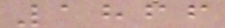1866
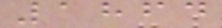1864
